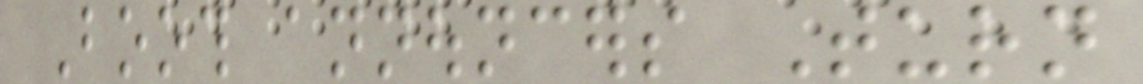Booth announcers Turn
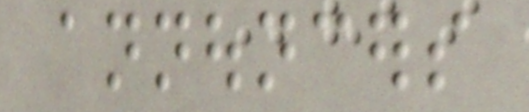announcers
